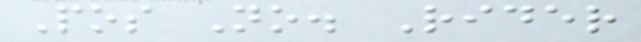Pos No. Rider
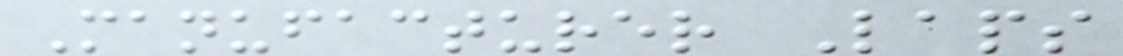Manufacturer Laps
